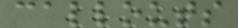callouts
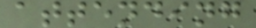attending
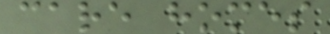care homes
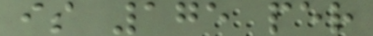is 175 per
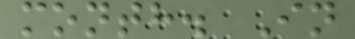month. In
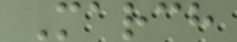March
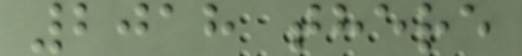2018 there
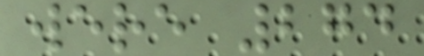were 274
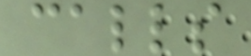calls
